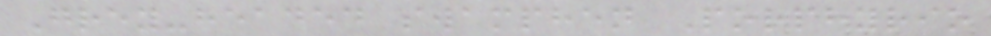Grey-headed swamphen Porphyrio
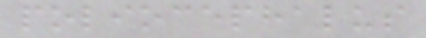poliocephalus
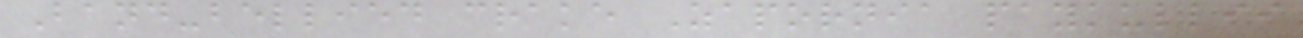Band-bellied crake Zapornia paykullii
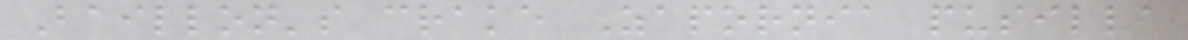Baillon's crake Zapornia pusilla
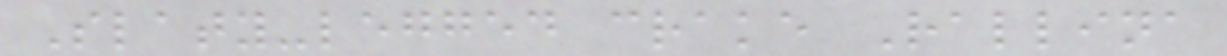Slaty-legged crake Rallina
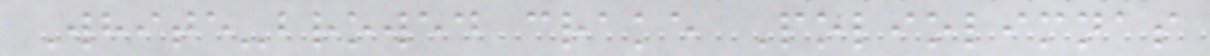White-browed crake Poliolimnas
